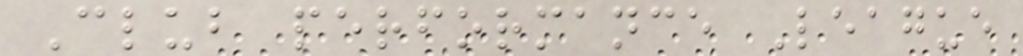Club performance League
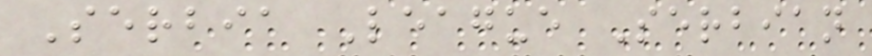Serbia League Serbian
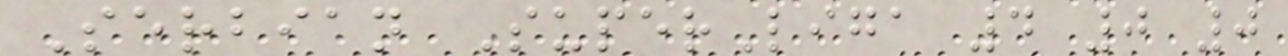Serbian SuperLiga 4 0 0
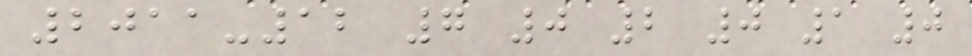2011-12 7 0 2 0 1 0
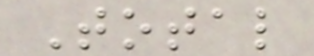Total
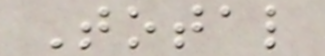Total
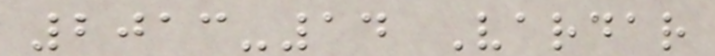2013-14 Vardar
